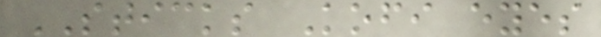STICKS Kofi eyes
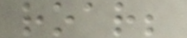roar;
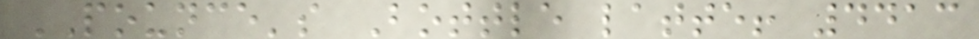POUNCE's Bottle latte! 4413
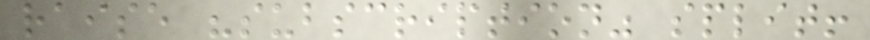raise "subscription" split!
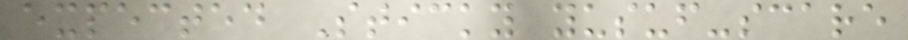expected Sticky yusuf-scare
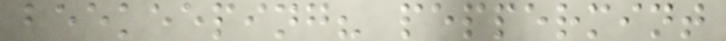beekeeping? peppermint
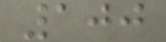100
